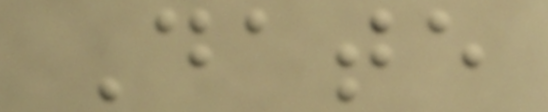Date
